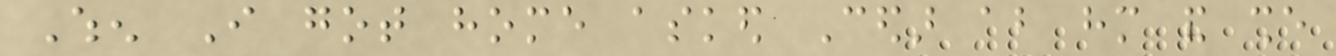When I got home asked Cedar about him and she
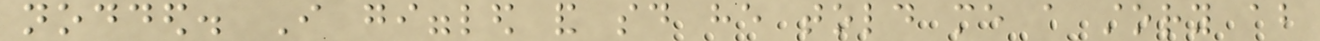nodded. I giggled and said he told me a story about
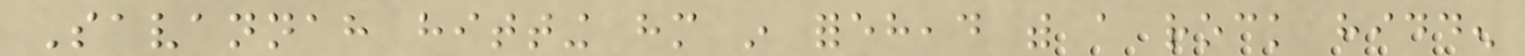Savannah hitting him in forehead with a rock hidden
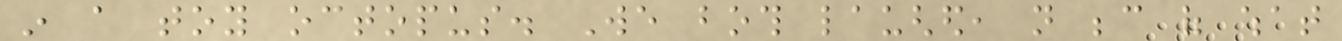in a toy octopus. We both laughed, not because of what
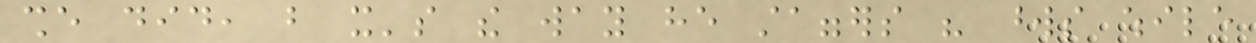she did, but it's the way he staggers his words while
